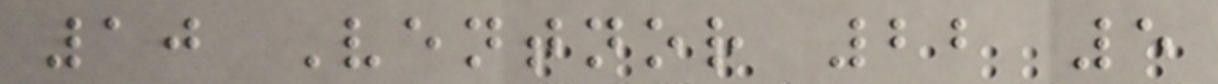10 Ventnor 22 5
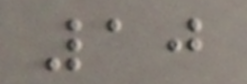10
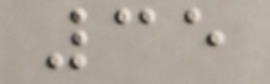35
